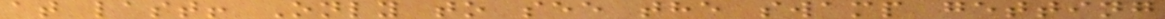at last! Only to see the swamp getting
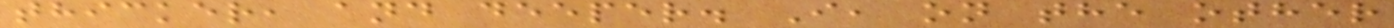thicker, and deeper. I, on the other
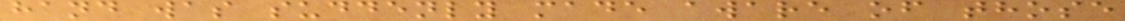hand was suddenly made aware of those
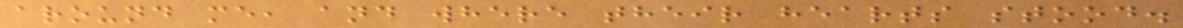around me, and where their hearts stood.
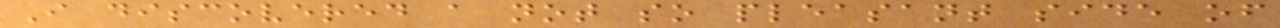I discovered a not so pleasant side of
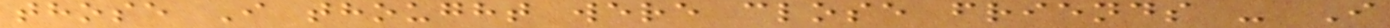those I thought were close friends - I
